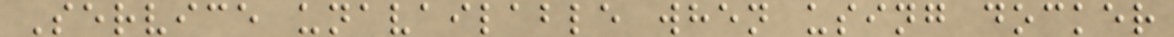Service unavailable when using docker
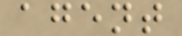agent
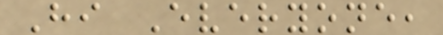Hi Everyone,
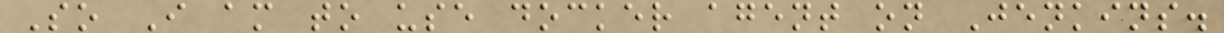So I am to use docker agent on Jenkins.
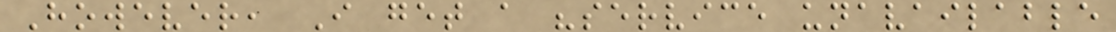However, I get a "service unavailable
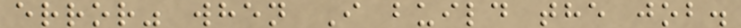error" when I build the job.
